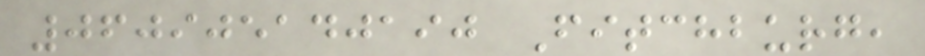060905140190 Fitchburg,
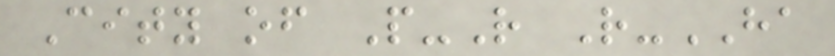City of P-R R-HA
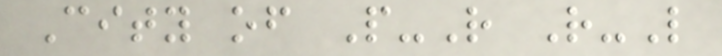City of P-R R-L
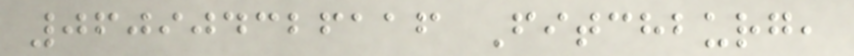060904326116 Fitchburg,
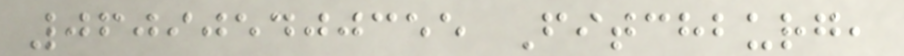060905400355 Fitchburg,
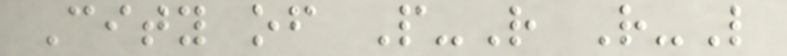City of P-R R-L
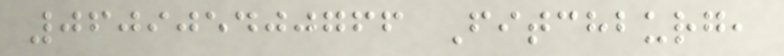060905400766 Fitchburg,
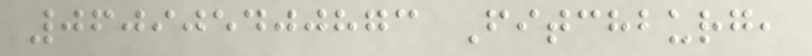060905400873 Fitchburg,
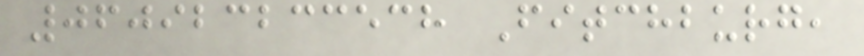060923233538 Fitchburg,
